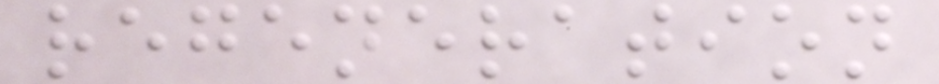regeneration
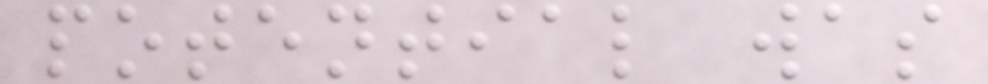potential was
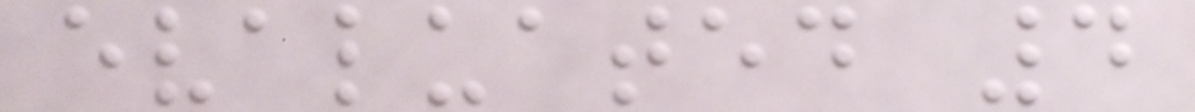evaluated 4
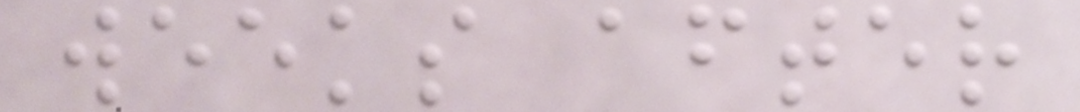weeks after
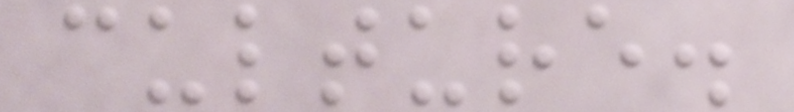culture.
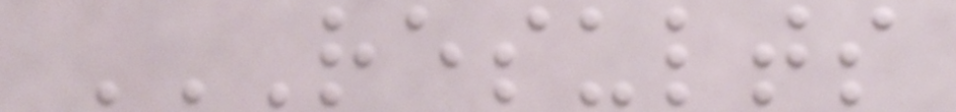RESULTS
